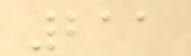211
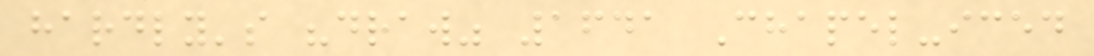hardly's "draw" 1641 Chapel-iced
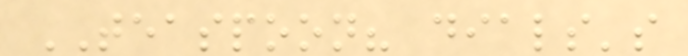TEASPOON? dials's
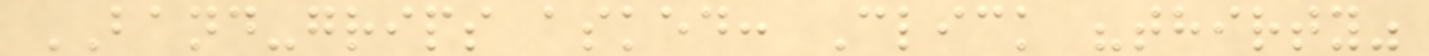BAND-grips asked: Click "thirty"
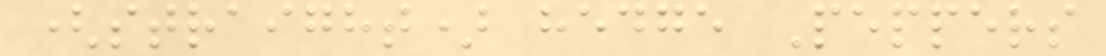(straight) hedge Peppers
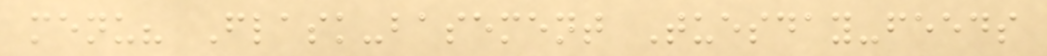menu? Flask-basement Tuesday-feeds
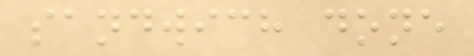sandwich done
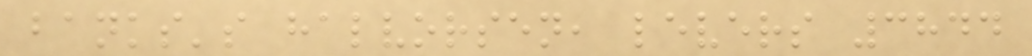banks's halvorsen, levers 3844
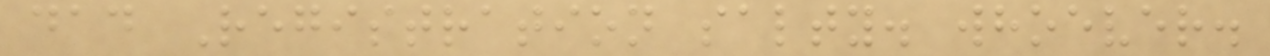dad Registration salty. whoever.
